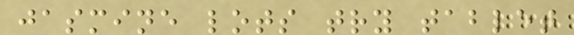jasmine lots try tablet
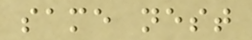same nest
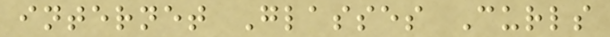internet Glasses Curls
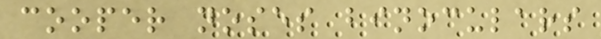cooper noses binoculars
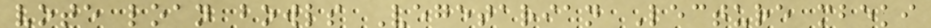vote loan bowls Vegetarian Lecture mbeki
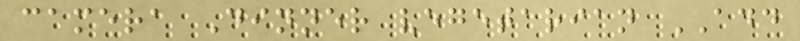camera Dinner vegetarian ADD
